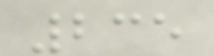235
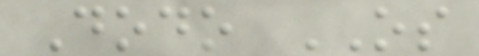Dodo OS
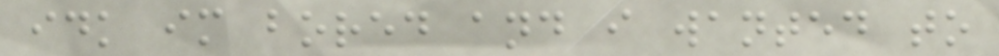idk im bored and i wanted to
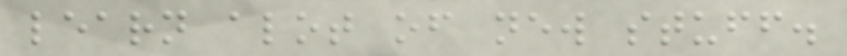learn alot of new stuff.
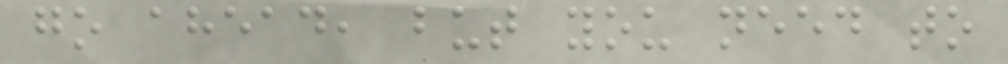go ahead, but you need to
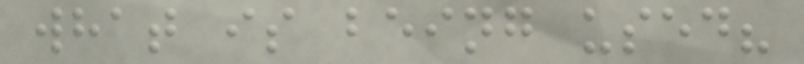what is being used?
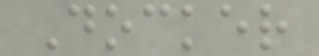Docker
